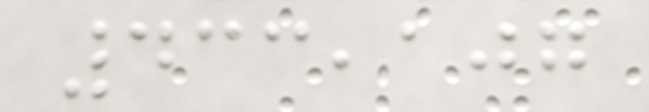433,107
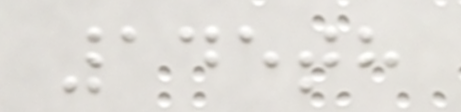145th
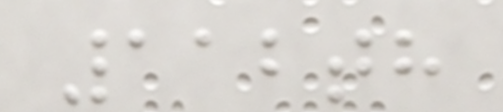112th
